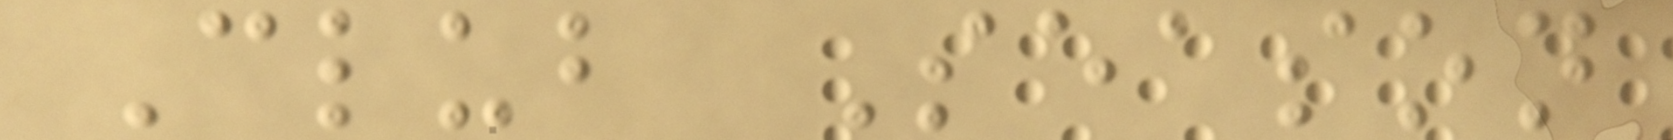Club Season
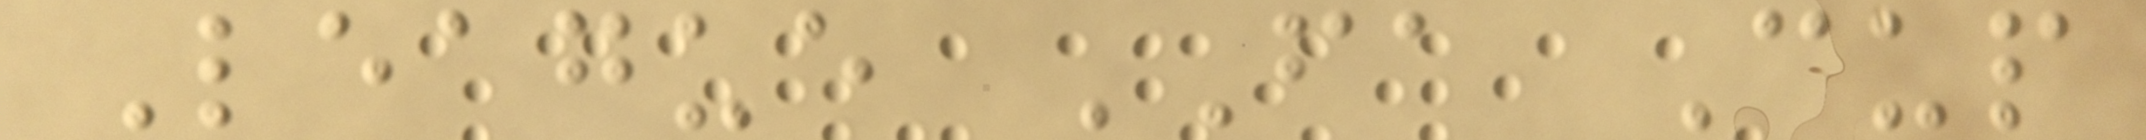League FA Cup
